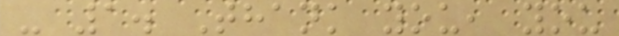- 1. Thank you, you
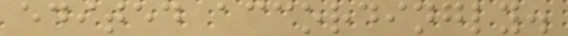edited accordingly.
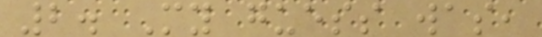2. My guess was,
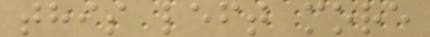this left more
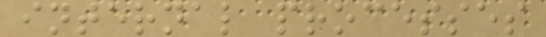internal processes
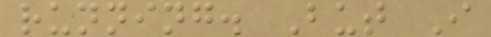running. But I
